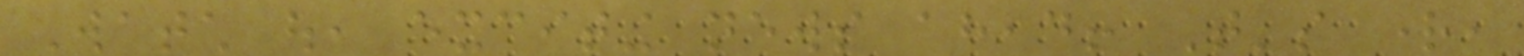Watch out, exciting news ahead! That's right,
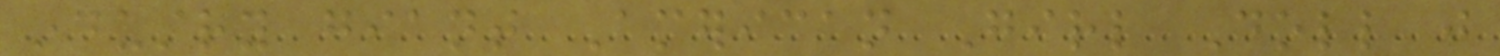industry giant American Girl Doll just
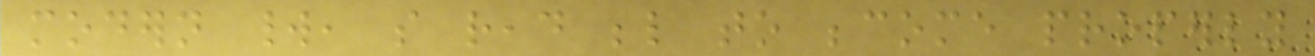modern world, so read below to become properly
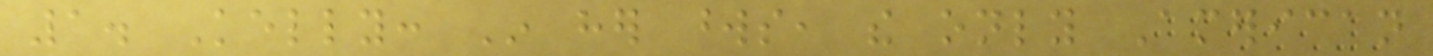1. Kelly: In her words, the only American
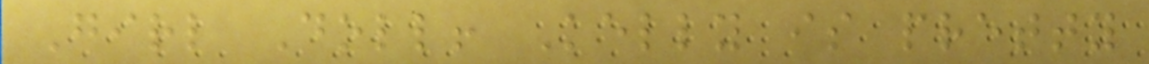Girl Doll! Kelly is pretty
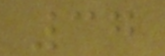37
